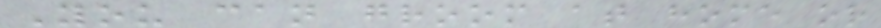You can groom at home or
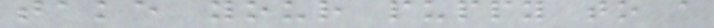take your puppy to a
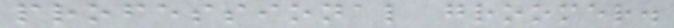professional groomer.
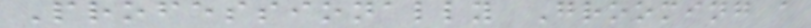Professionally Grooming a
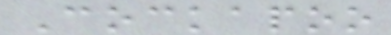Cockapoo
